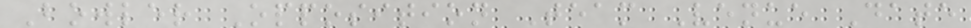Bowler Opposition Team Venue Date
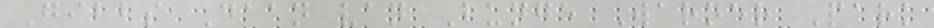Gibbs Daan van Bunge Warner Park
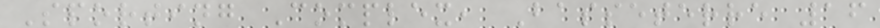Sporting Complex, Basseterre 16
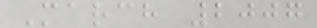March 2007
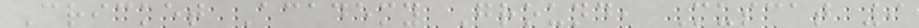Cricket Academy Ground, Muscat 9
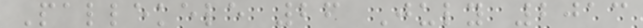Pallekele 26 July 2013
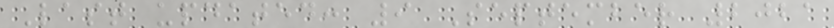Last updated: 9 September 2021
